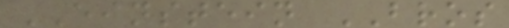EINSTEIN BROS
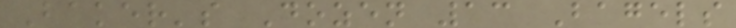Baker's Dozen 13 Bagels
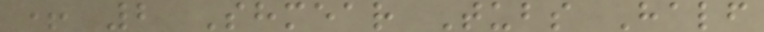+ 2 Shmear Tubs Half
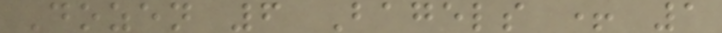Dozen 6 Bagels + 1
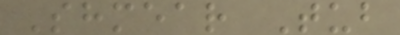Shmear Tub
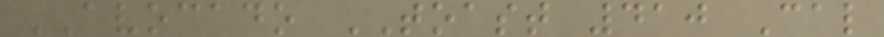AVOCADO TOAST 410 Cal
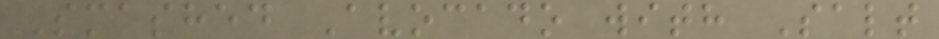Smashed Avocado with Salt
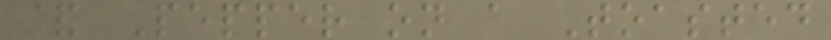& Pepper on a Toasted
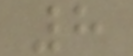8
